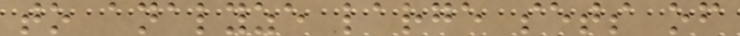to analyze large sets of
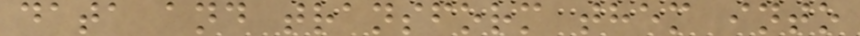data and transform them into
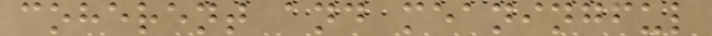coherent and meaningful
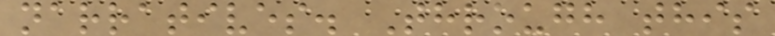narratives. Through this
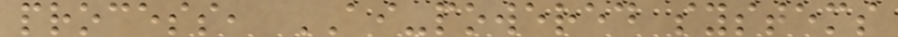process, AI-powered systems
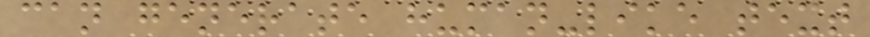can generate human-like text
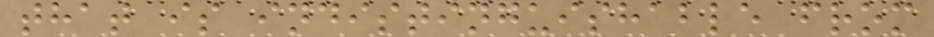that is indistinguishable from
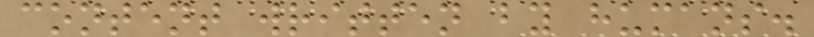content written by humans.
